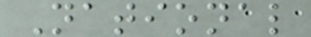National
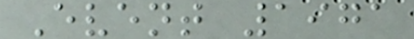Event 1971
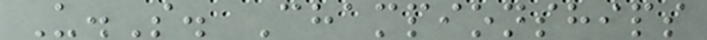U.S. Championships
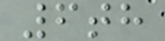6th
